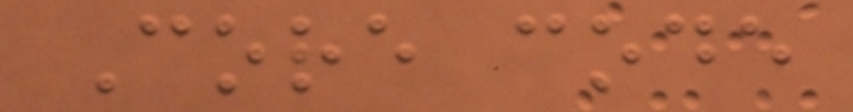Core code
